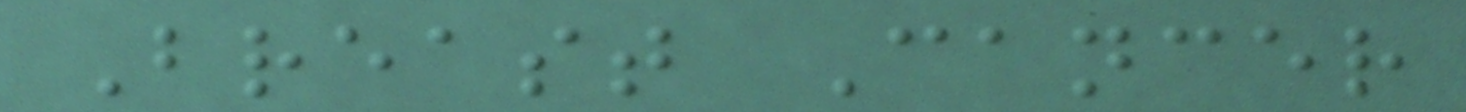Breast Cancer
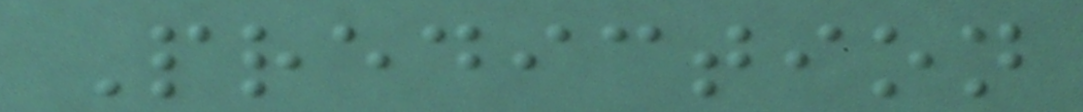Prediction
